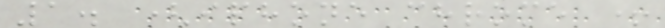1. (iphone chrome +
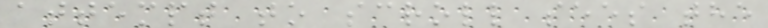attempt to scroll sees the
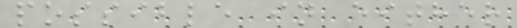possible in either
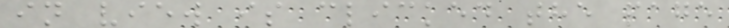in view is clicked the page
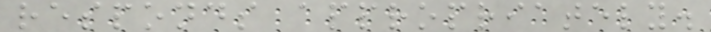responds appropriately.
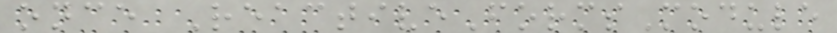once ReactiveFormsModule
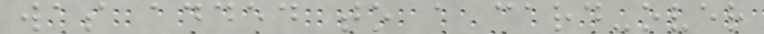was added to a card-over
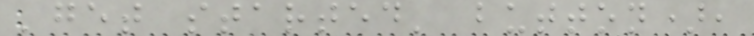'get started' button),
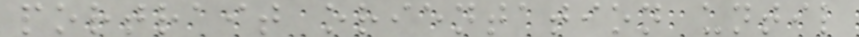portrait orientation until
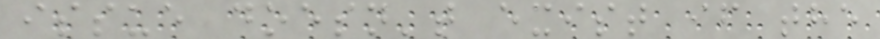issue doesn't exist if the
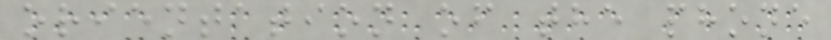orientation of the phone
